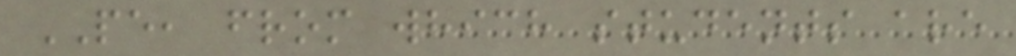PE, from which students are
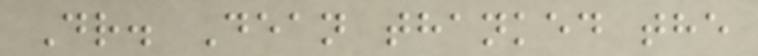Dr. Dean thanked the
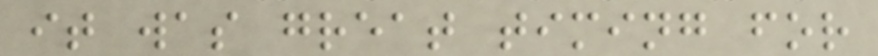it was great timing for
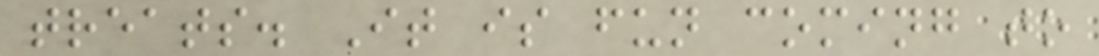treats. It is fun coming to
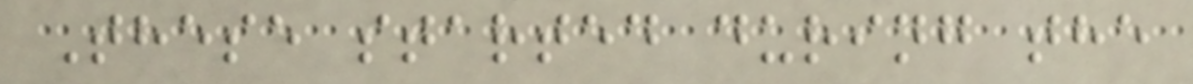These started during the
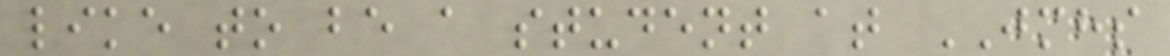like to be a student at JMHS
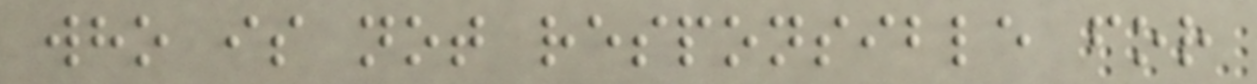who is not responsible for
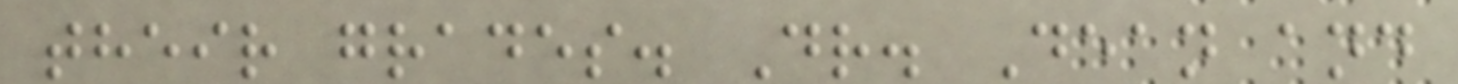their grades. Dr. Dean and
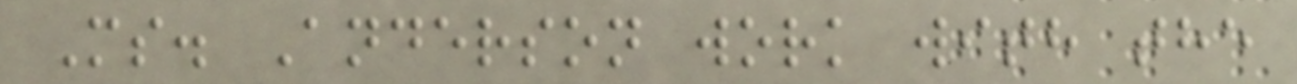Ms. Anderson work with the
